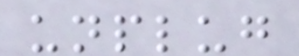unplug
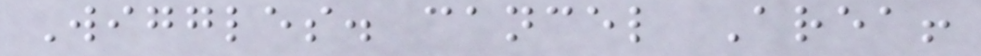Wiggles. cancel Area!
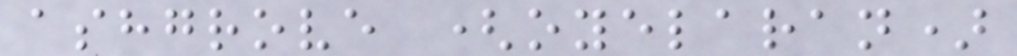ashgrove (oyelaran)
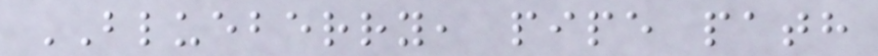BLUEBERRY, pipe path
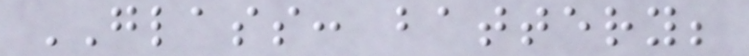GLASS: battery;
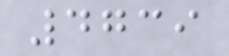4739
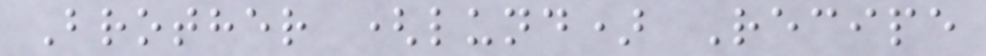Brother (lund) Recipe
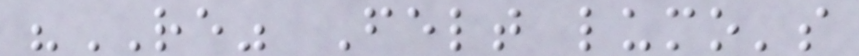"RE" Felt lumo's
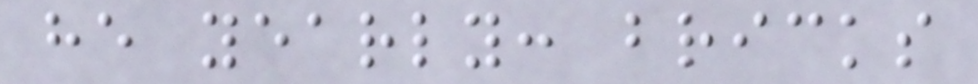he yearly: bricks
